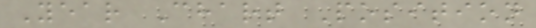Year Chart Position
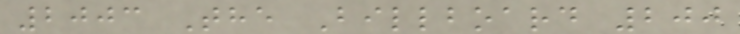2003 The Billboard 200
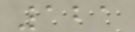121
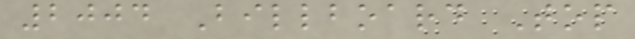2004 Billboard Top
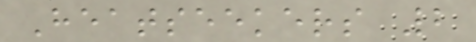Heatseekers 2
